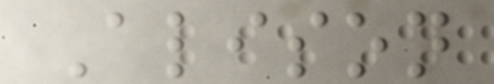Alison
